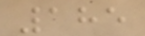185
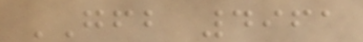GFB 4961
